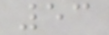53
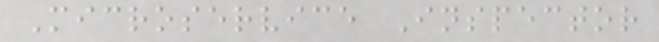Microservice Inspector
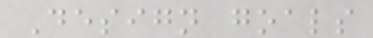Design goals
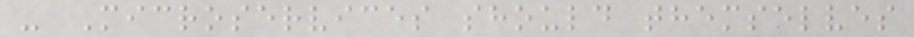- Microservices should themselves
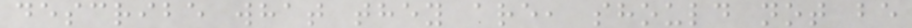describe what they are, should not be
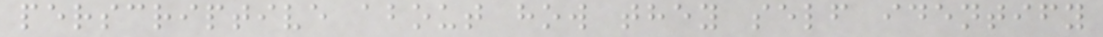perscriptive about how they self identify
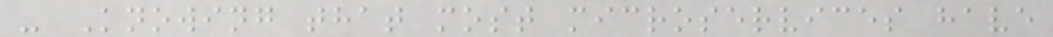- Knowing that most microservices have
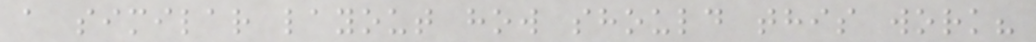a similar layout how should this work?
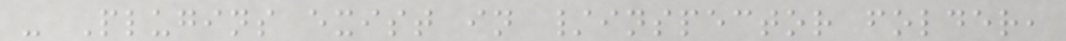- Plugins exist in /inspector folder,
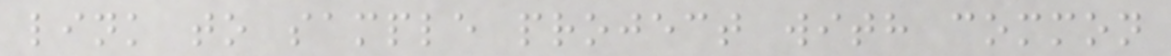link to sample project with common
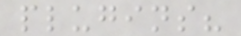plugins?
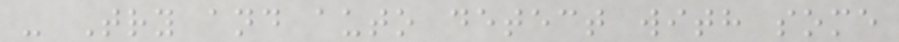- Try and auto detect with some
